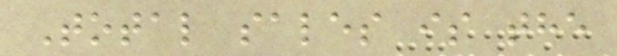Total sales is the
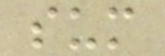sum
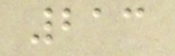213
